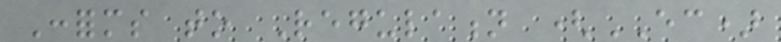Conforms to Regulation (EC)
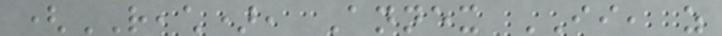(REACH), Annex II, as
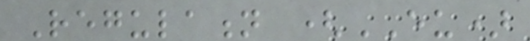Regulation (EU)
